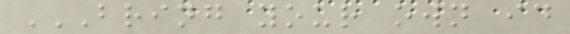BRING YOUR OWN ID
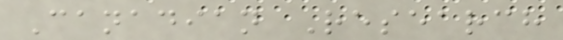Canadian Research
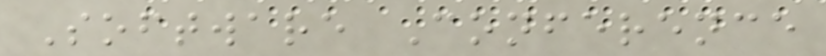Software Conference
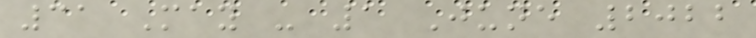31 May - 1 June 2022
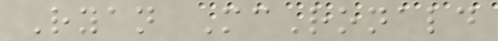Ryan McRonald
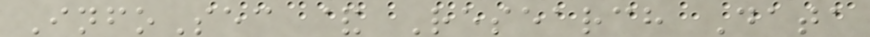InfoSec & Research Data
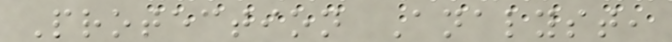Protection Analyst,
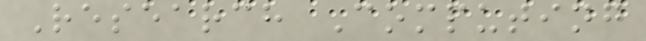Research Computing
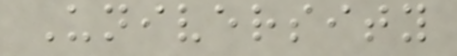University
